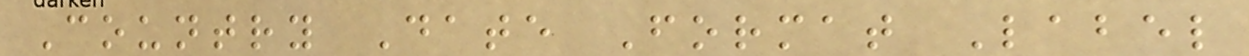Country Date Format Label
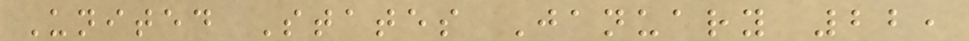United States January 22,
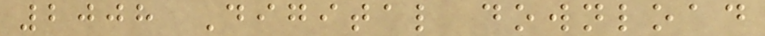2008 Digital download
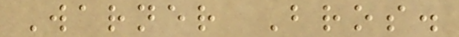Warner Bros.
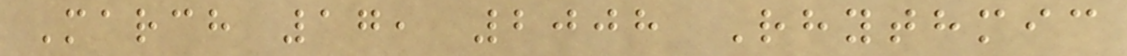March 17, 2008 Rhythmic
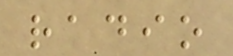radio
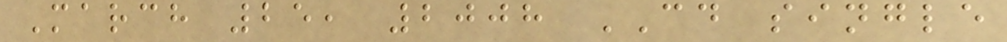March 25, 2008 CD single
